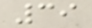39
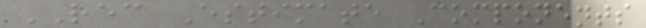REC Estimate Components
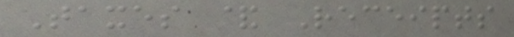Taxes & Receipts
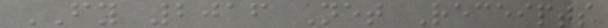FY 2016 Net Receipts
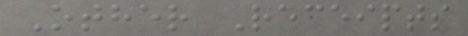Other Receipts
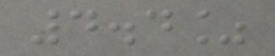4.4%
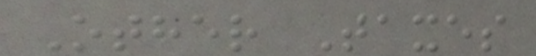Other Taxes
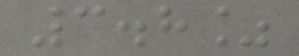3.8%
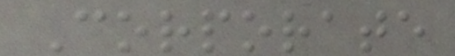Corporate
